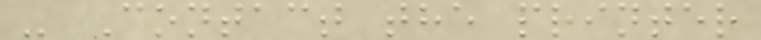- Contact the printer
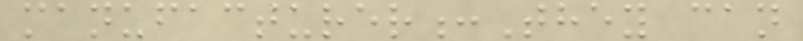manufacturer:They can
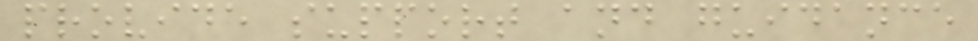provide support and guidance
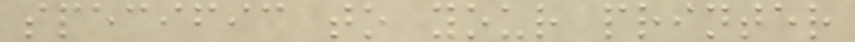specific to your printer
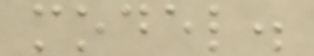model.
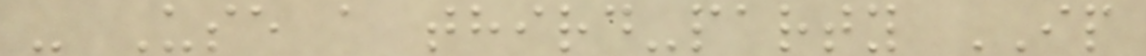- Use a third-party IP
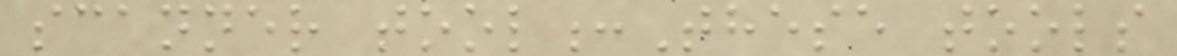scanner tool:These tools
